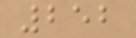252
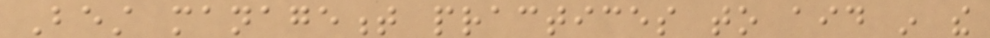Best management practices to aid in the
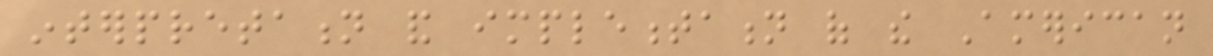interpretation and implementation of the American
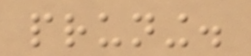pruning.
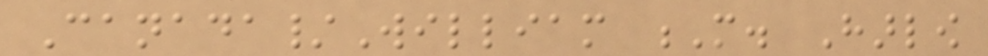Canada/William M. Harlow
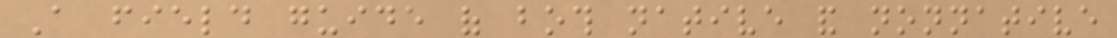A field guide of both native and nonnative
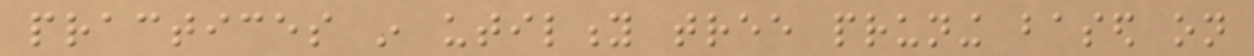practices in utility tree pruning based on
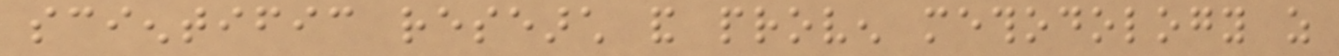scientific research and proven methodology as
